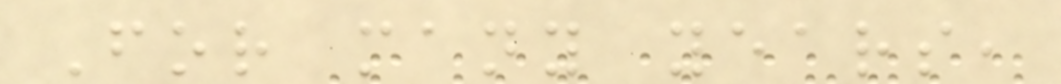For many years,
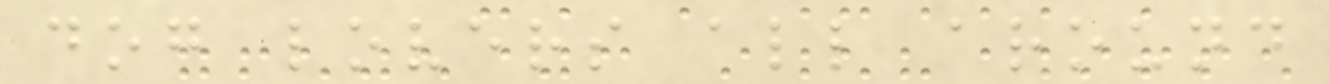dog lovers all around
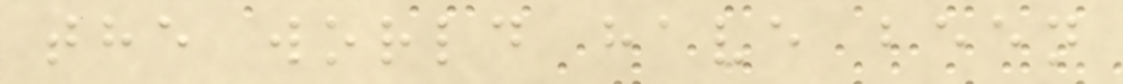the world have been
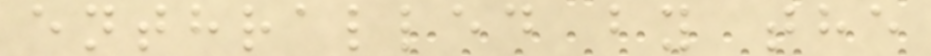enthralled by the
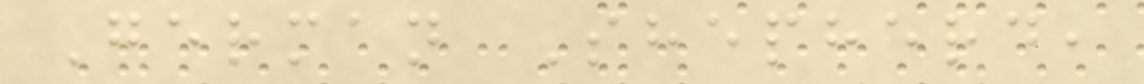German Shepherd,
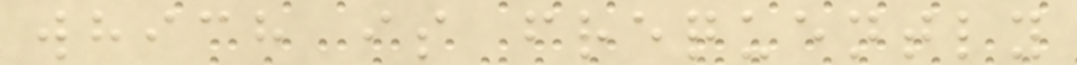which is frequently
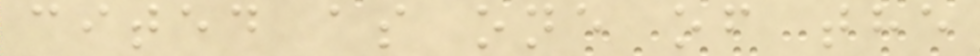cited as one of the
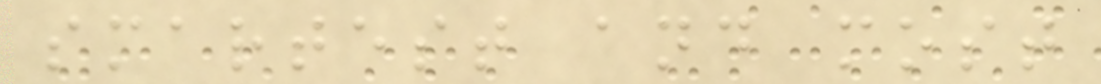smartest and most
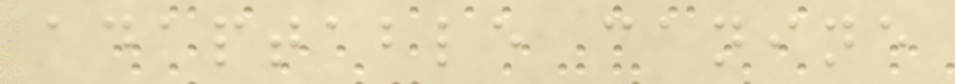adaptable canine
